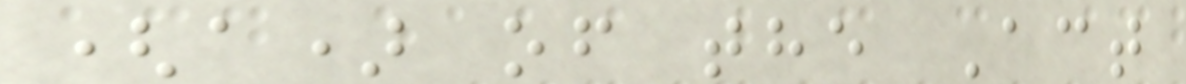(a) of the Act
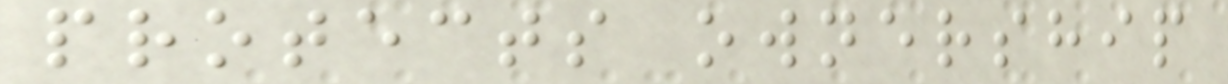protects ownership
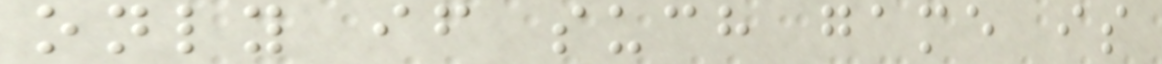only if such game is
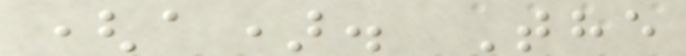(a). The
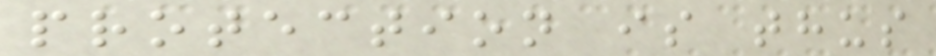protection is thus
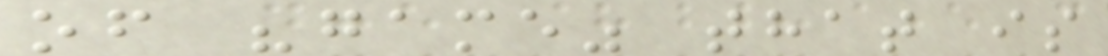of "game" that is
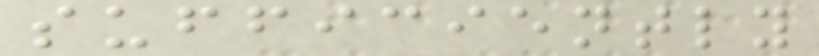sufficiently
